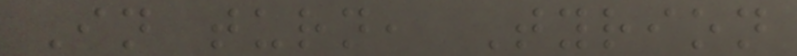In turn, Tyrion
